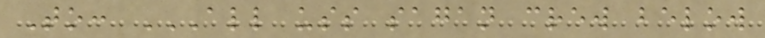To: ALL USS SAGAN CREW BELOW
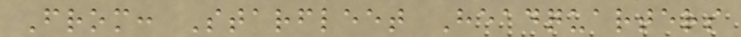From: Starfleet Headquarters
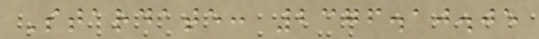Stardate: 2376.10.05
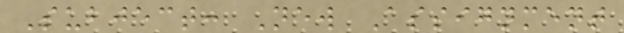Subject: New Assignment
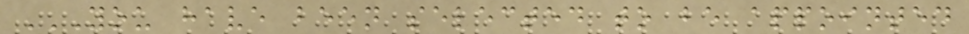YOU HAVE BEEN SELECTED TO BE APPOINTED
